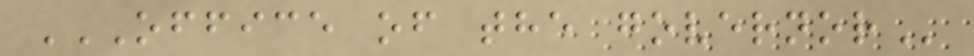OFFICE OF THE GOVERNOR
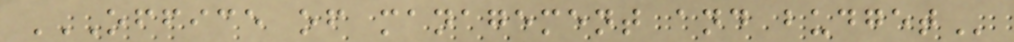OFFICE OF MANAGEMENT AND BUDGET
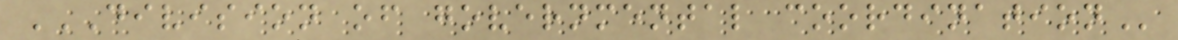DIVISION OF GOVERNMENTAL COORDINATION
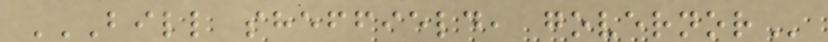BILL SHEFFIELD, GOVERNOR
